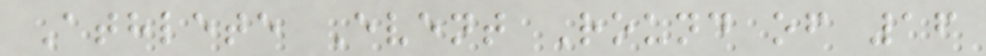Athlete Event Round of 16
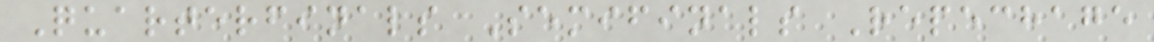Quarterfinals Semifinals Repechage
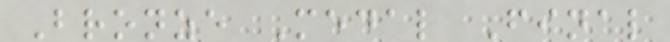Bronze Medal Final
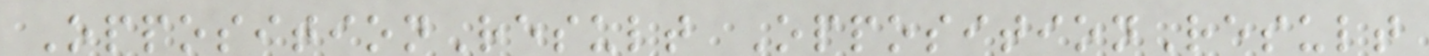OppositionResult OppositionResult
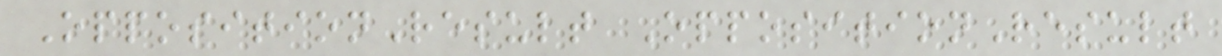OppositionResult OppositionResult
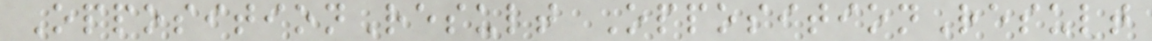OppositionResult OppositionResult
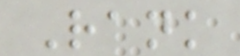Rank
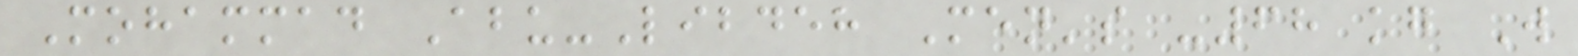Mohammad Abu-Libdeh Men's -68 kg W
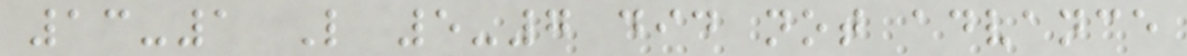13-1 L 5-7 did not advance
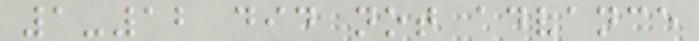1-12 did not advance
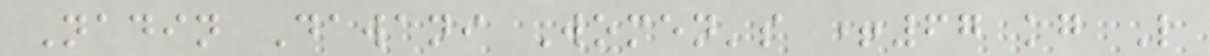Nadin Dawani Women's +67 kg L
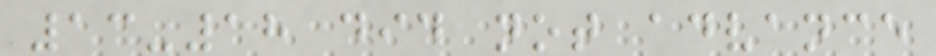13-18 did not advance
